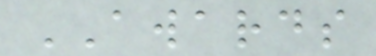AWARDS
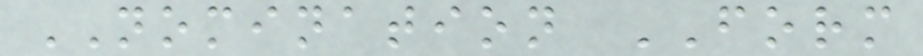NOMINATION FORM
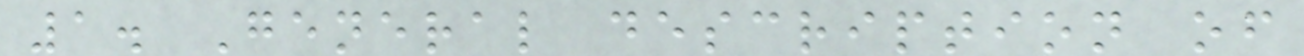1. General description of
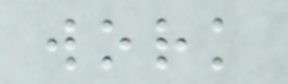work
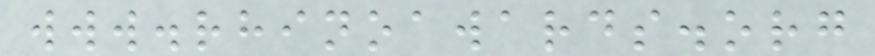www.rhinoawards.org
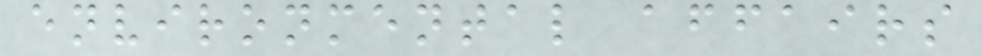environmental affairs
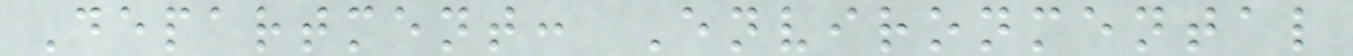Department: Environmental
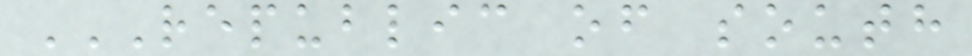REPUBLIC OF SOUTH
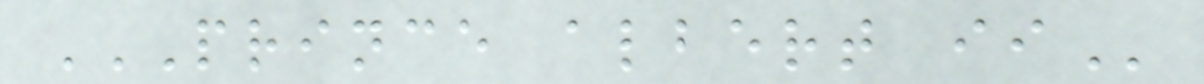PRINCE ALBERT II
